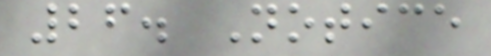26. Notice
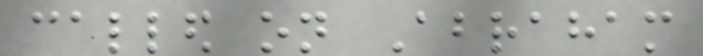called on Abraham
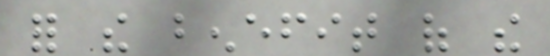for the benefit of the
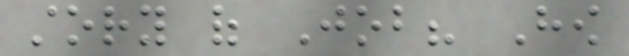story of Job? How
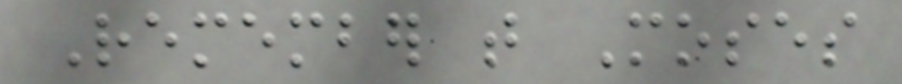Remember that Moses
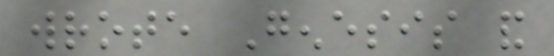wrote Genesis and
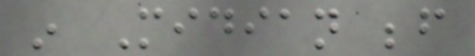in Midian before
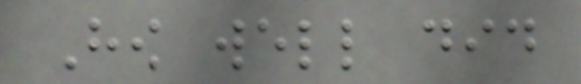How well did
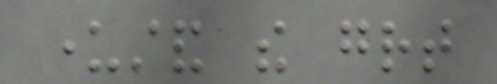understand the great
